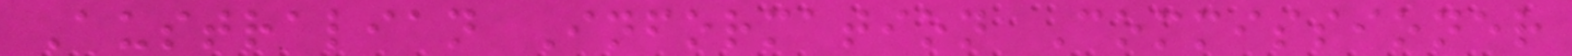Australian Information Commissioner
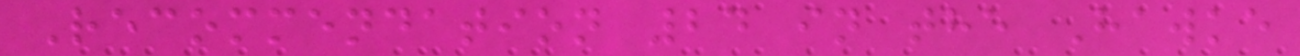Recommendation 24 in the Hawke
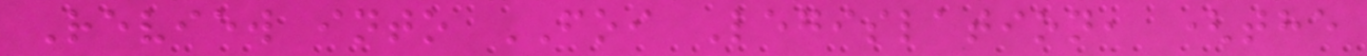Review into FOI Legislation, (the
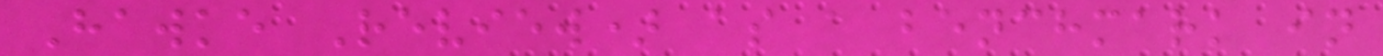Hawke Review) as a benchmark in
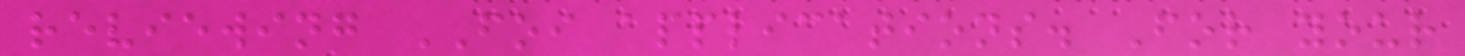reviewing FOI applications. For your
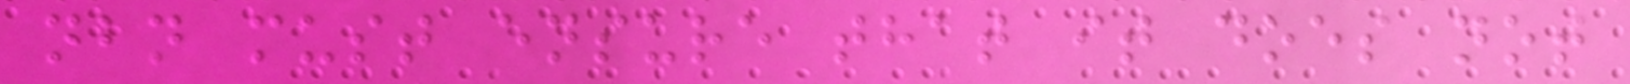nbn must ensure that it does not
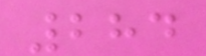284
